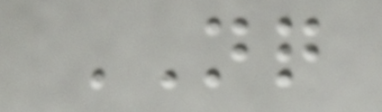NQ
